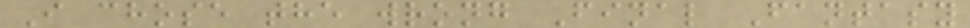I chose the wrong Final Fantasy
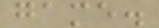game.
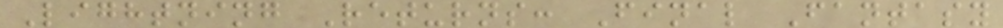Lightning Returns: Final Fantasy
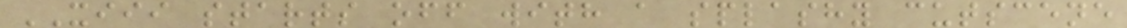XIII starts off with a splashy cutscene
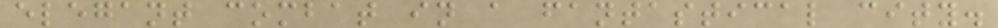elegant combat in a fantastical city.
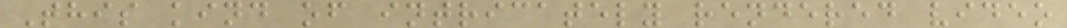This kind of intricately rendered video
